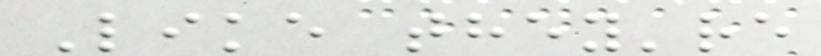Like they're
